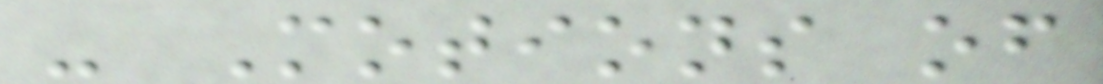- Motions of
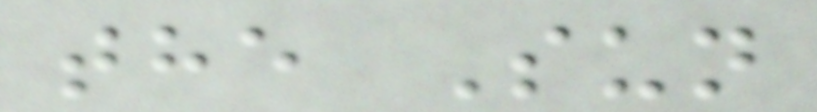the Sun
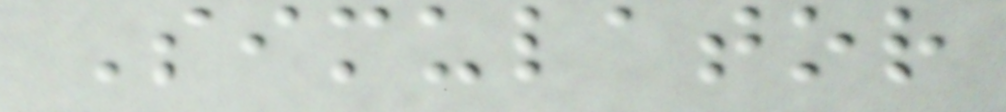Simulator
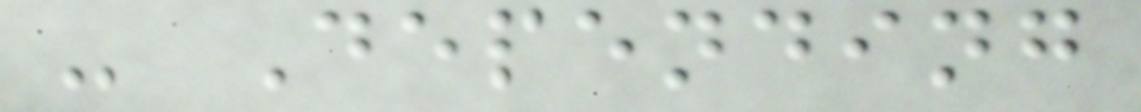- Depending
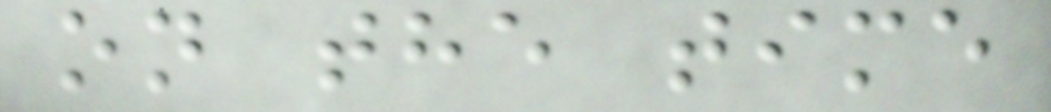on the time
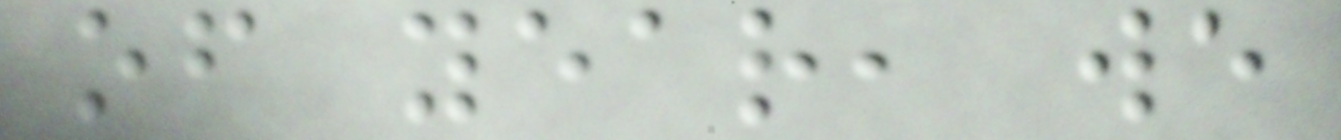of year, we
